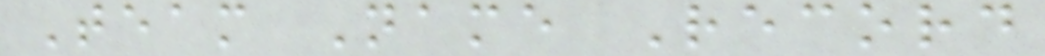Team Name Record
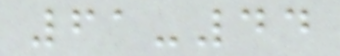61-44
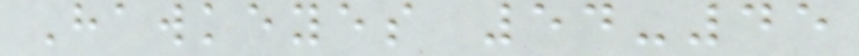Hawkeyes 54-45
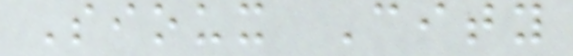Sioux City
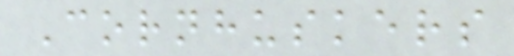Cornhuskers
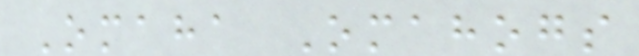Omaha Omahogs
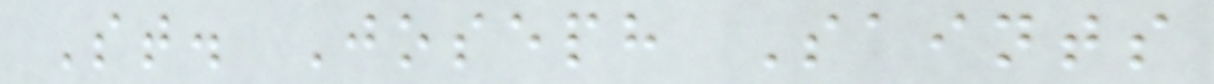St. Joseph Saints
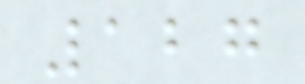127
